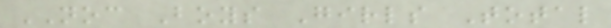NOC Boys Girls Total
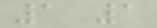1 1
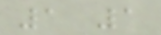1 1
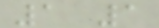1 1
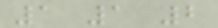1 1 2
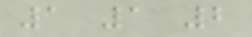1 1 2
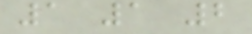1 1 2
